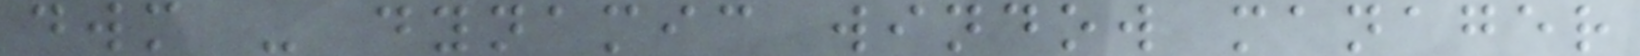dwm - dynamic window manager
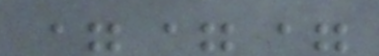===
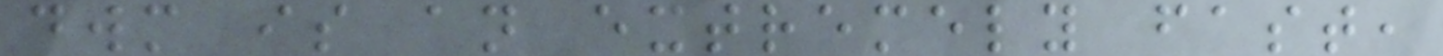dwm is an extremely fast,
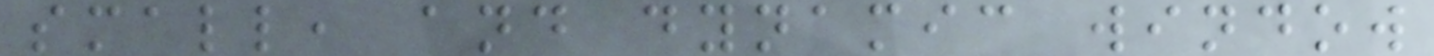small, and dynamic window
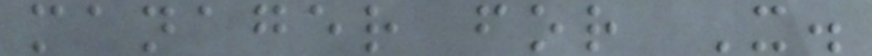manager for X.
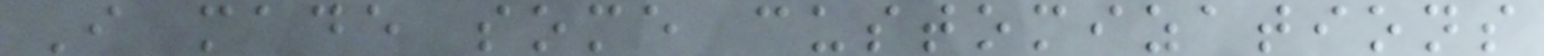I made some customizations
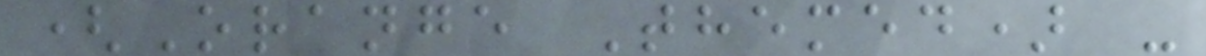(Orange Themed) -
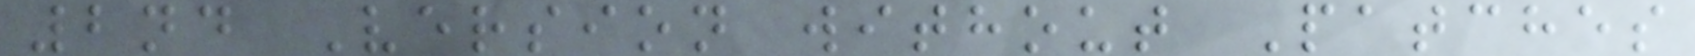2nd Version without Patches
